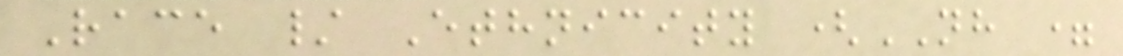Race / Ethnicity (NH =
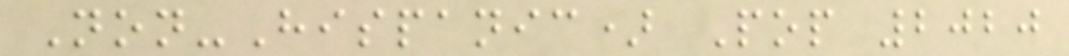Non-Hispanic) Pop 2020
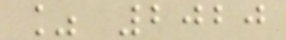% 2020
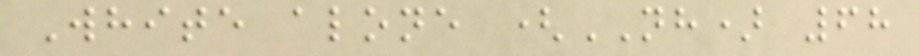White alone (NH) 68
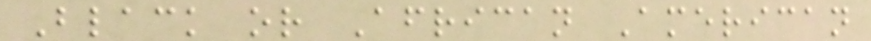Black or African American
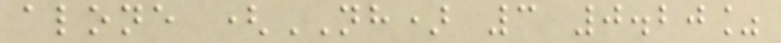alone (NH) 3 0.20%
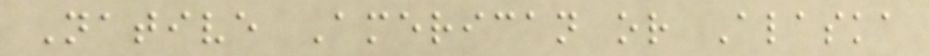Native American or Alaska
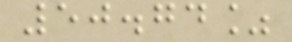50.74%
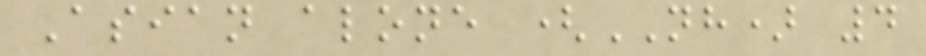Asian alone (NH) 4
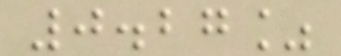0.27%
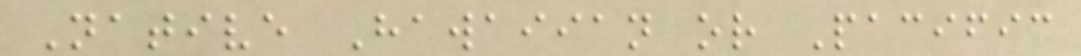Native Hawaiian or Pacific
